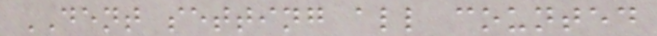DENT setting all counted
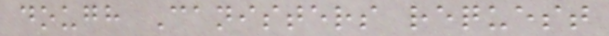dough Canisters request
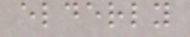elderly
